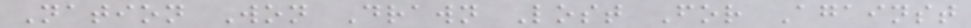Nation Won Drawn Lost For Against
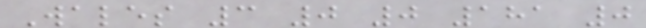Wales 3 0 0 181 0
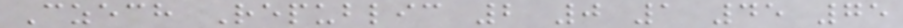Czech Republic 2 0 1 45 75
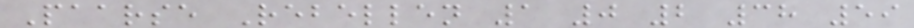Paarse Rebellen 1 0 2 38 59
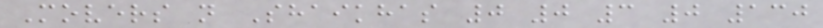Movers n Shaikhas 0 0 3 0 130
